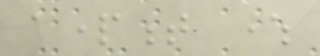apartment where
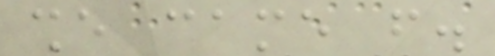she came from.
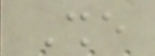She
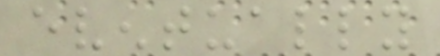eventually
